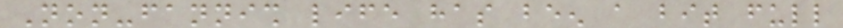Non-fannish life has been a bit full
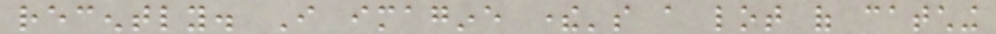recently. I imagine there's a lot of catching
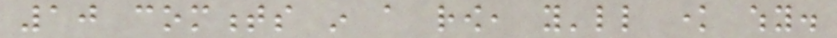10 comments in a row, you'll know why.
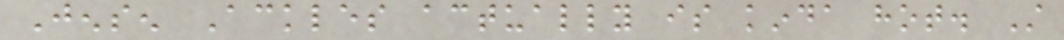Jensen Ackles actually is kinda hot. Still
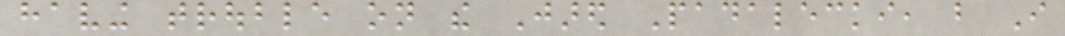having trouble on the Jared Padalecki, but I
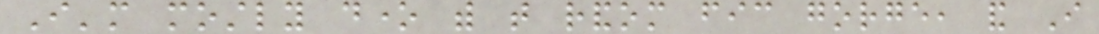I'm mostly done with that random fic gorge, and I
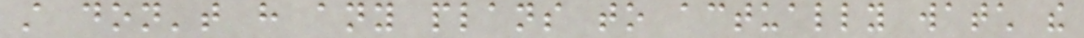still don't have any plans to actually watch the
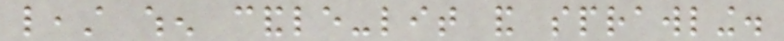least when candle-lit and sprawling.
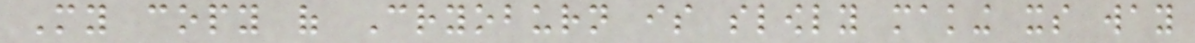My copy of Cryoburn is slowly making its way
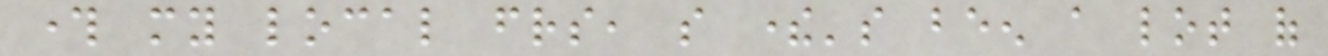through my local friends, so there's been a lot of
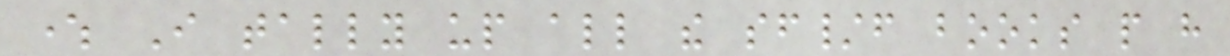where I tally up all the sf/f books people have
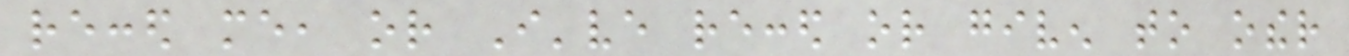recced me, or I've recced or given to other
